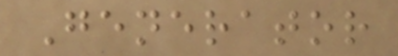Generator
